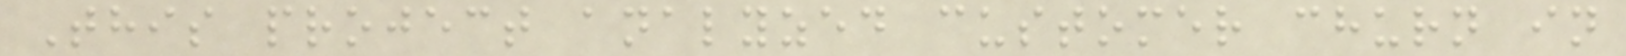This project analyzed customer churn in
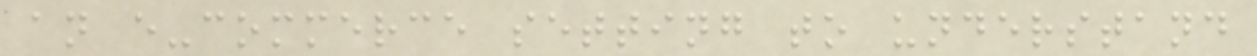an e-commerce setting to understand
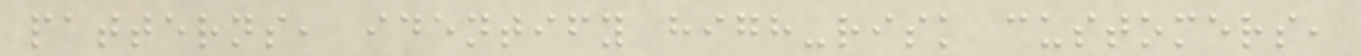patterns, identify high-risk customers,
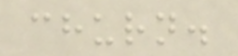churn.
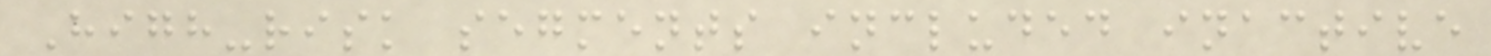High-risk segments included inactive
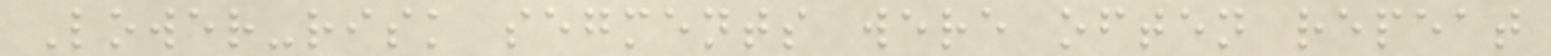Lower-risk segments were often repeat
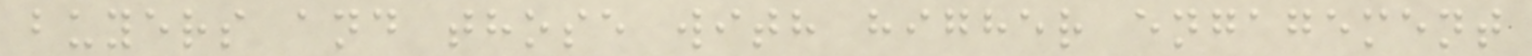buyers and those with higher engagement
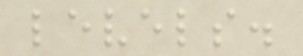levels.
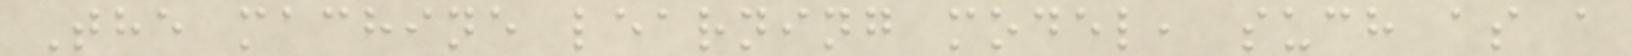The machine learning model, such as a
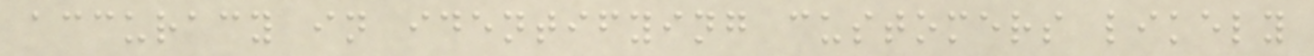accuracy in identifying customers likely
